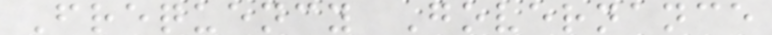Frequency Governance
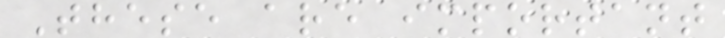These are important
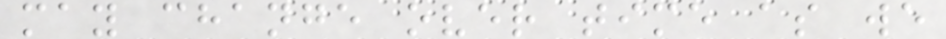may change over time as we
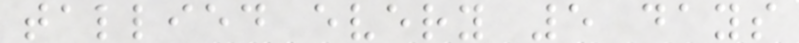tallied every 5 days
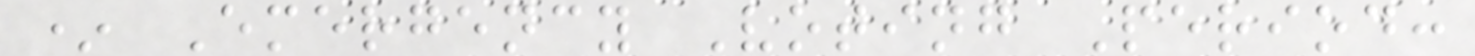* Emergency Voting Period:
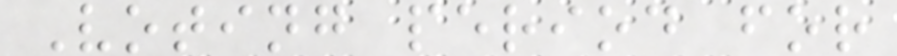Voting period for
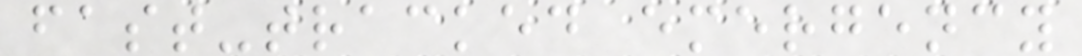fast-tracked emergency
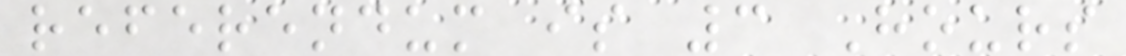referendum is 3 Hours
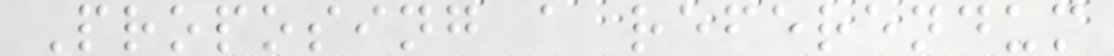Proposing a referendum
